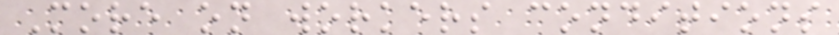More on workers conditions
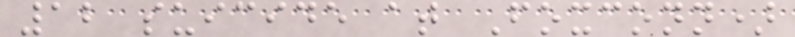12 suicide at Foxconn)
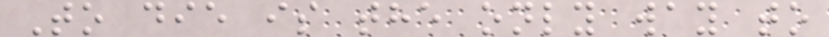To die is the only way to
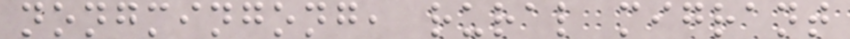nongmingong, rural migrant
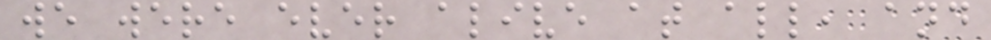we were ever alive at all, and
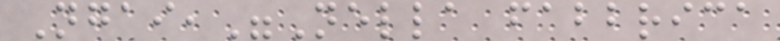Ngai,"Nella fabbrica
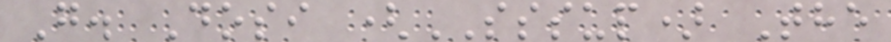G. Dosi (SSSUP) The
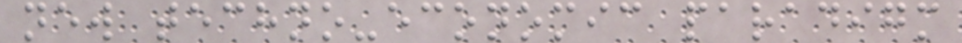new techno-economic paradigm
